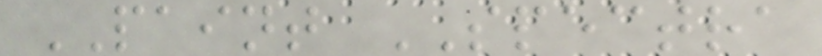PAINT SPECTRA
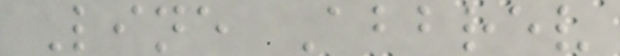Line Abbrev
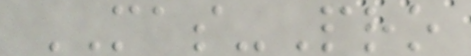MAS-Pro
